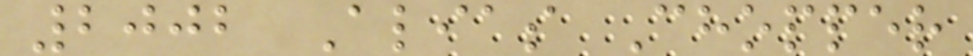2002 Alias Chopper
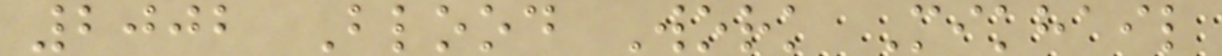2002 Blood Work Mikhail
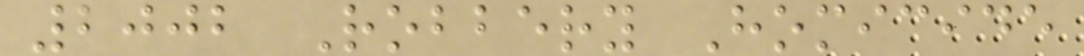2002 Robbery Homicide
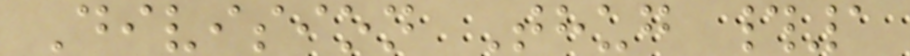Division Thug #1
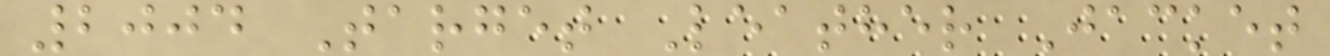2004 Target Leather Jacket
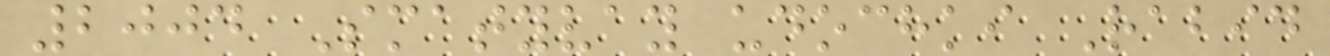2004 Smatyvay udochki Rabid
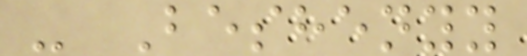- Beshenyy
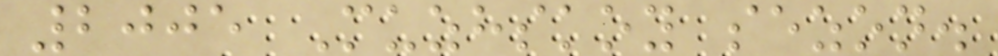2005 Muzhskoy sezon.
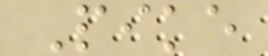Pike
